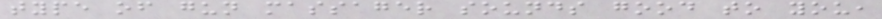type of gun massager sounds good to you,
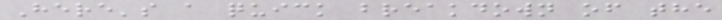Here's a quick breakdown of the
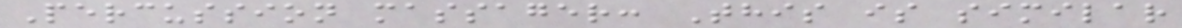Percussion massager: This is similar
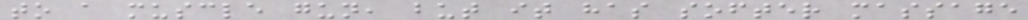to a muscle gun, but it has softer massage
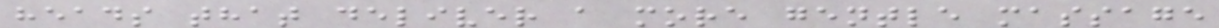heads that deliver a more gentle massage
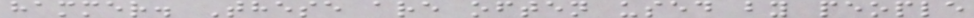hammer. These are often used by people
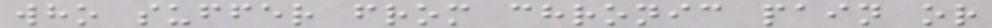who suffer from chronic pain or
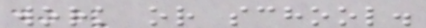work or school.
